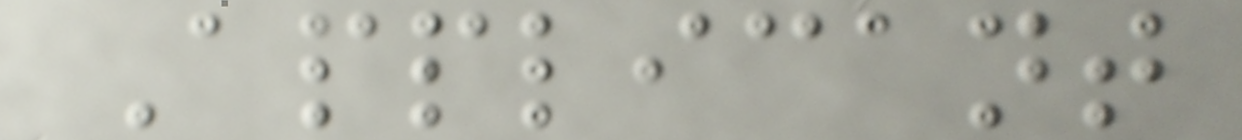Applicant
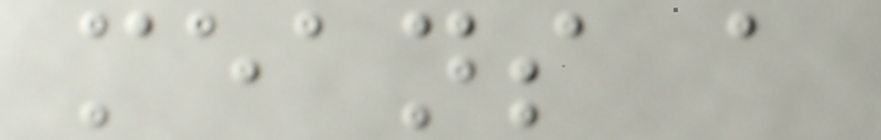means a
